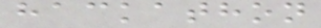hackathon
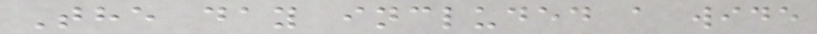The day included a wide
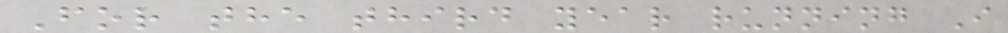For the third year running I
